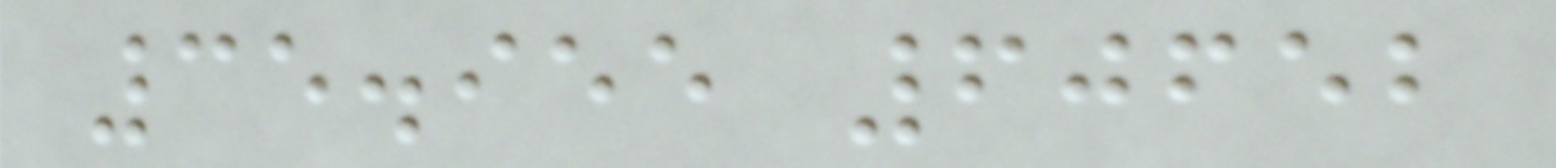35.955 60652
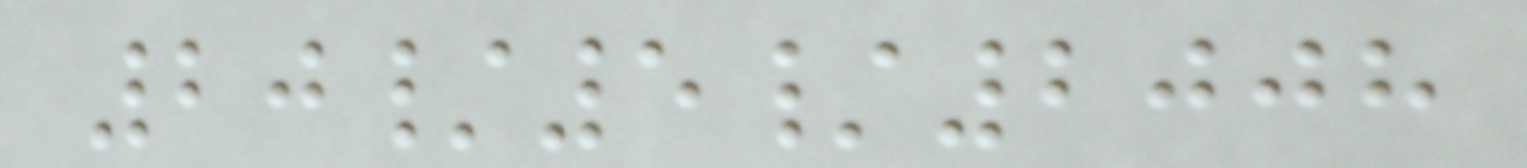20/5/2008
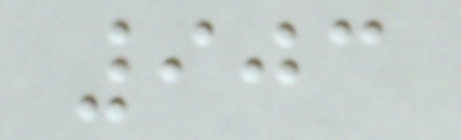903
